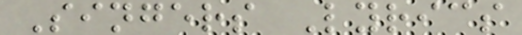Singers Lyrics
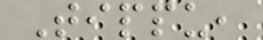Tippu,
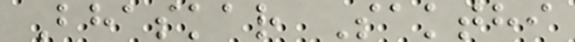Bhaskar Sakthi
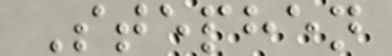Stephen
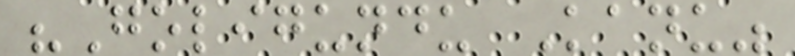"Goligundu Kanu"
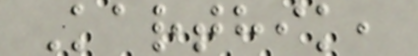Karthik,
